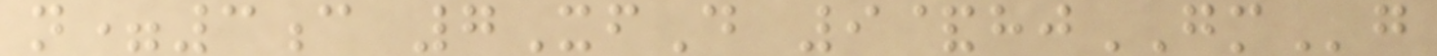n=3c 7XfD 9&hjGMg
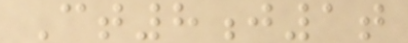Ct8j1t
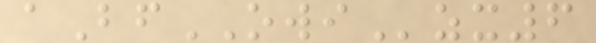aBfOWIzx6
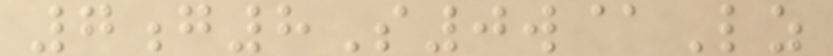7g8S0w@Lz
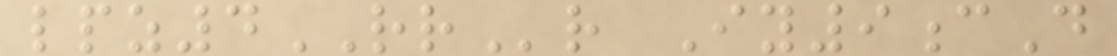lpz4RRr Iy9cD
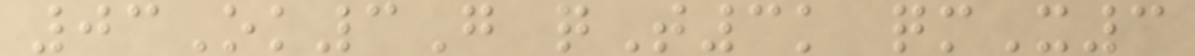03Ok3G qT3k qmX3
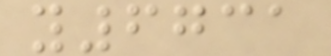y6731
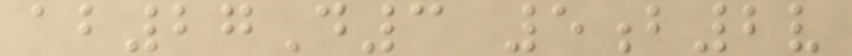ab27D3 5b2v
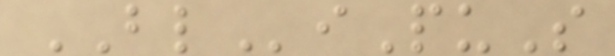BLiPuS
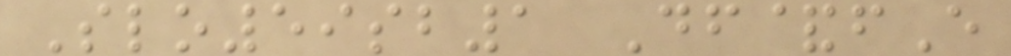Slo59sb1 Df&fE
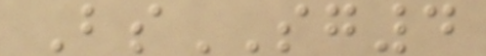BsSG4
